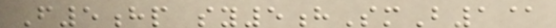F5hp sy5hSmB1@
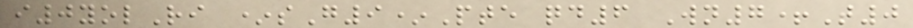i0yolRi *sG9*Pte qd6 Wn7+T0
